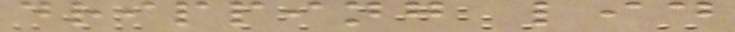dripping lid
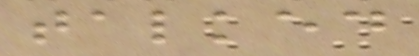talked
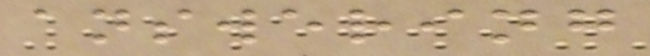answering
